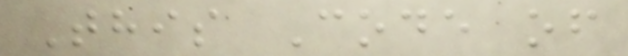This Code of
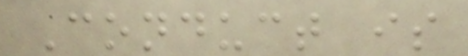Conduct is
